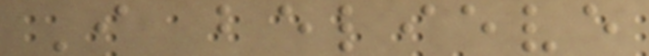I believe
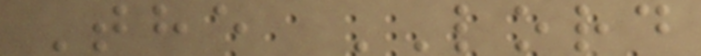The LORD
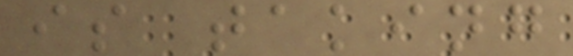is taking
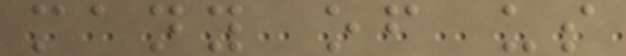many of us
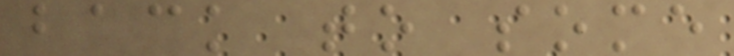back to some
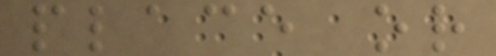place or
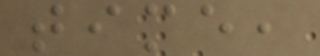time,
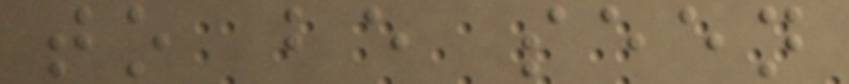to be seen
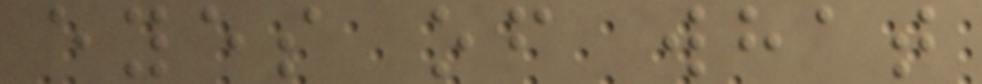eyes of what
